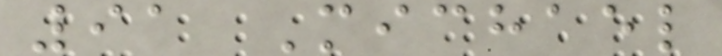91 Michael
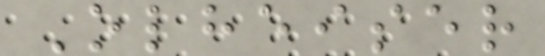Olheiser
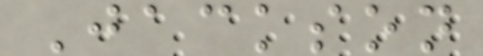Jackson
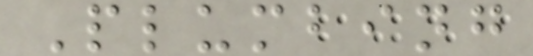Plumbing
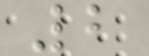2
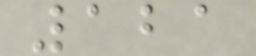121
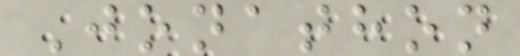Jonathon
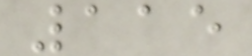115
